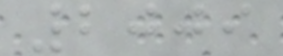2009
